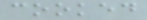cooked
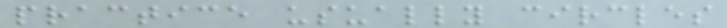practice usually circles
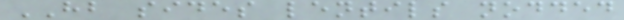HB sides lentils nodded
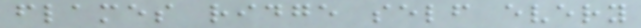flames ridge self every
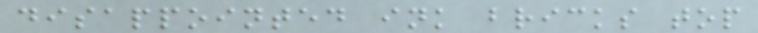disappointed ink bricks top
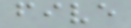five
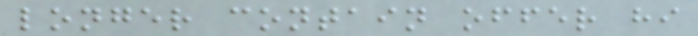longer contain offer hi
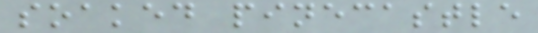soaked pinecastle
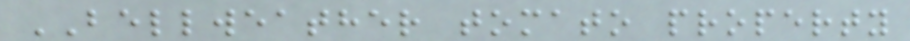BELLWEATHER tomato property
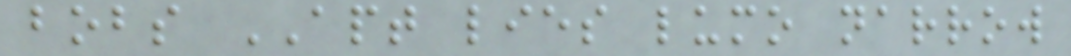bobs APT lies lumo narrow
